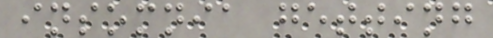insomnia getting
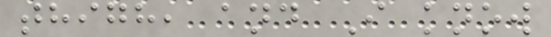thigh, and I know
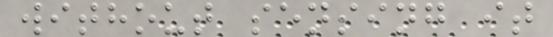without sensing it
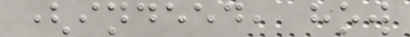(indeed, how
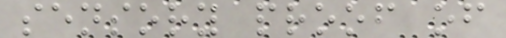sensory proof of
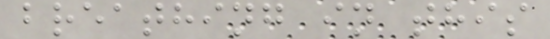breathing in this
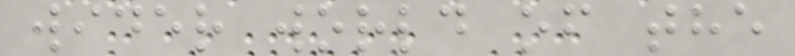wider world of the
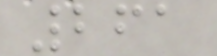261
